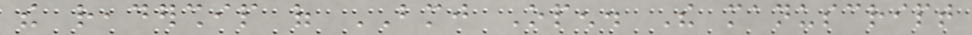the readership of BMJ Open. The manuscript
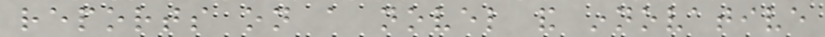reports on a novel and innovative
